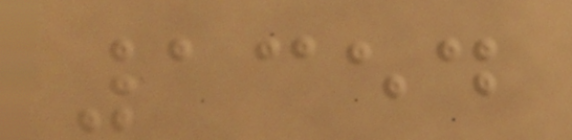1354
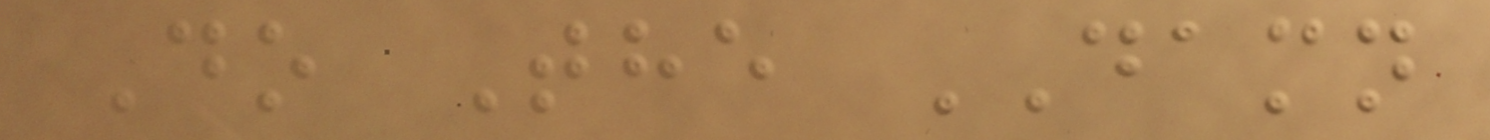Do The DAMN
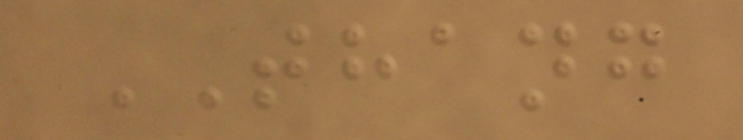THANG
